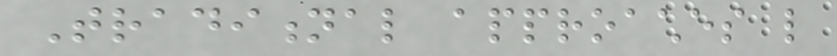Traditional approaches like
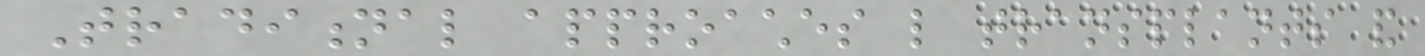Traditional approaches like transplants and
